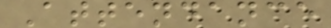Attendance
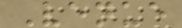Venue
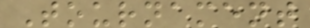Tournament
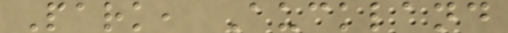Park, Auckland
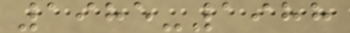1985-1988
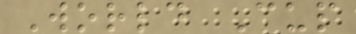World Cup
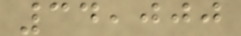34,000
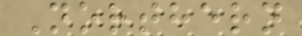Northern
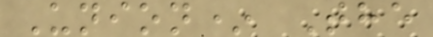Union* The
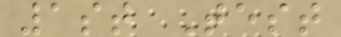1st Test
